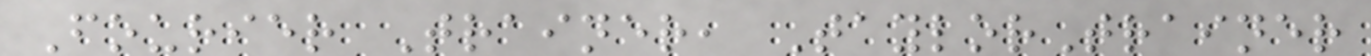Fourier Trainer, TaylorTrainer
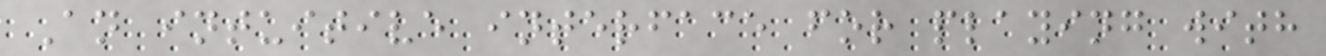An intuitive interface for playing with
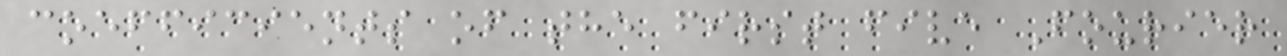coefficients of the first five Fourier
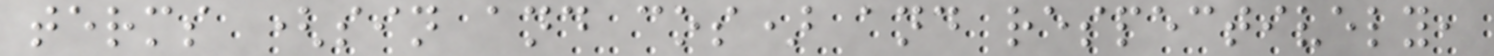terms (sin and cos) and respectively,
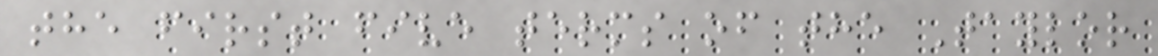the first five terms of the Taylor
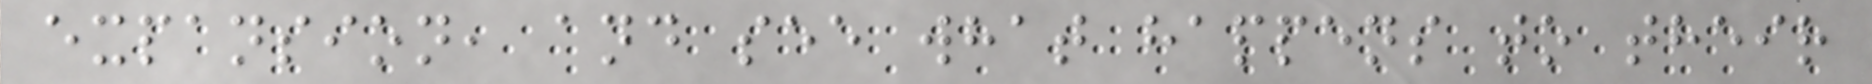expansion, and see what happens to their
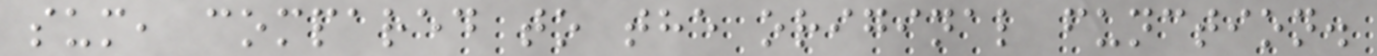sum, compared to the original function.
